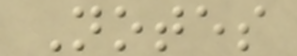Notes
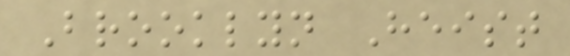Brooklyn Heist
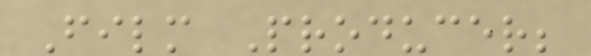Film Producer;
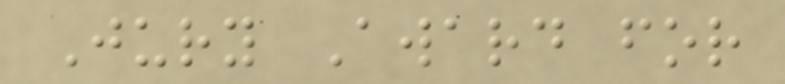Jury Award for
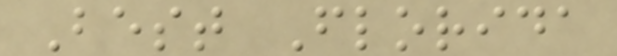Best Florida
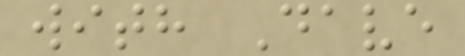with Dave
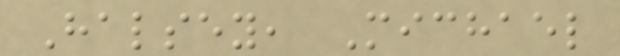Halsey, Michael
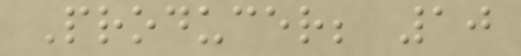Producer; 10
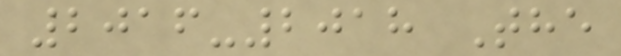2016-2018 The
